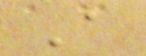A
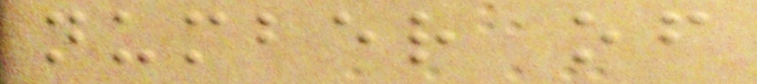number of
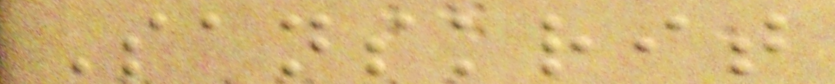Sanskrit
